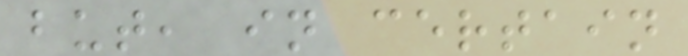but, in certain
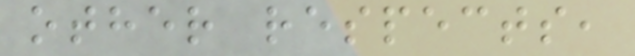other respects,
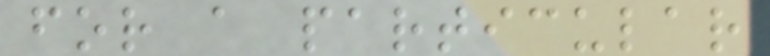for a particular
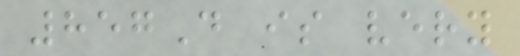857D is very
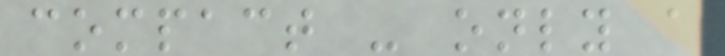compact - only a
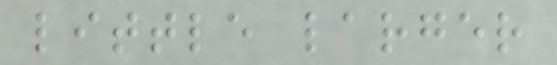little larger
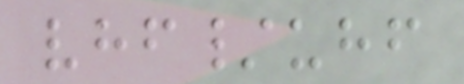vhf/uhf
